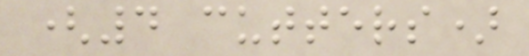(4 cutters)
